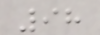98
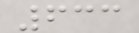633
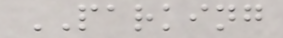PARKING
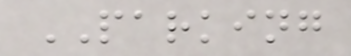PARKING
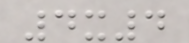4x4
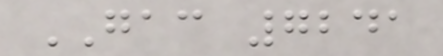GAC 7241
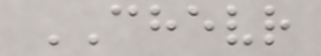CHEVR
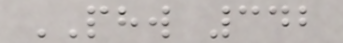PHW 342
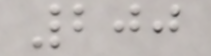200
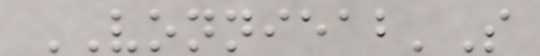VONNIEAB'S
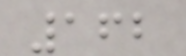162
